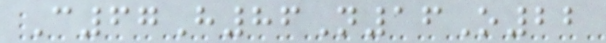C67H86N16O22
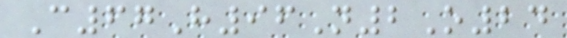C67H96N2O24
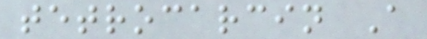tetrocarcin A
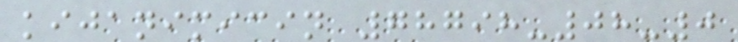kijanimicin 78798-08-0
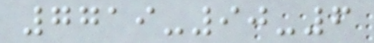7719-90-6
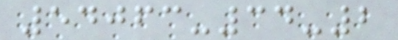54063-34-2
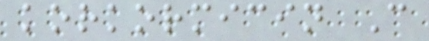korkormicin C
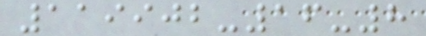119902-16-8
